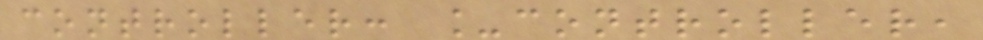controller: _controller,
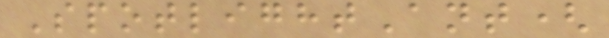SpotlightAnt(
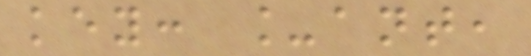key: _ant,
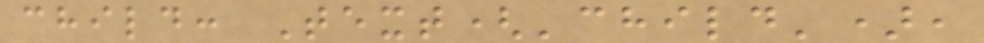child: Text('child'),
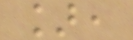],
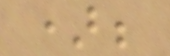);
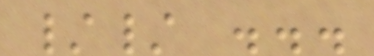// ...
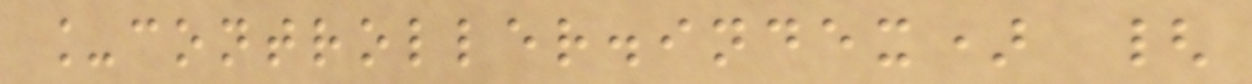_controller.index) {
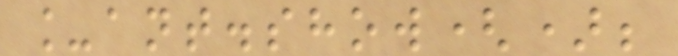_ant.show();
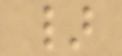}
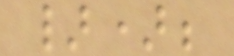});
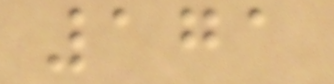171
